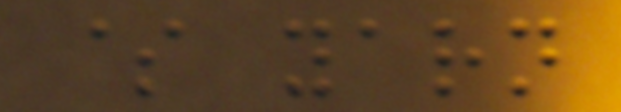$ yarn
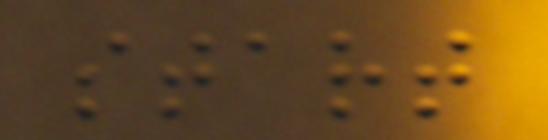start
